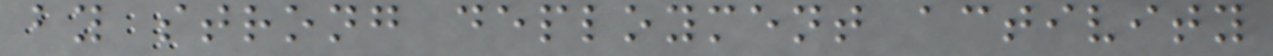by strong deployment activity
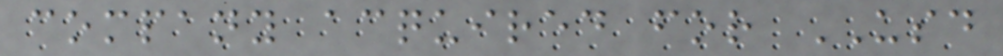company acquired for USD
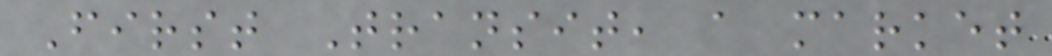First Transit, a market
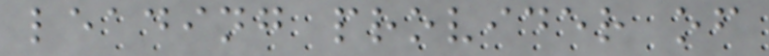leading provider of
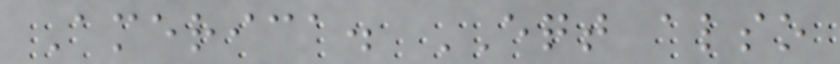America. EQT also
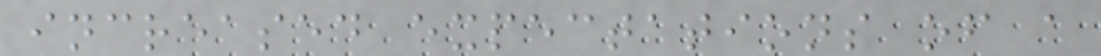increased expectations of a
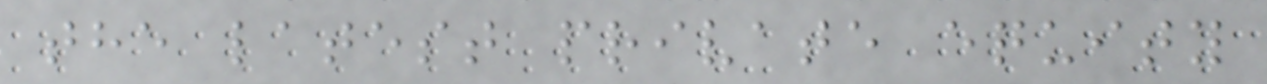the latest private equity
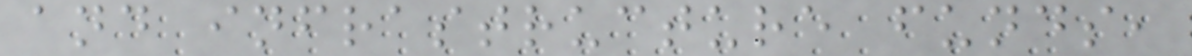and infrastructure funds,
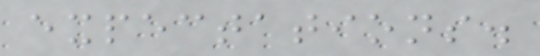expectations.
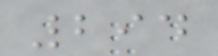294
